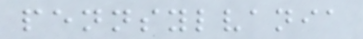pennsylvania
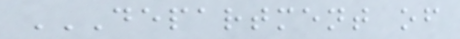DEPARTMENT OF
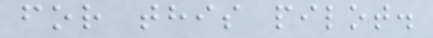for this pilot.
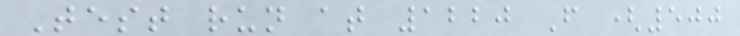Test run at 1220 F (500
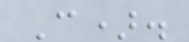C).
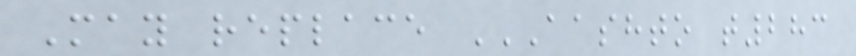May replace AASHTO T283
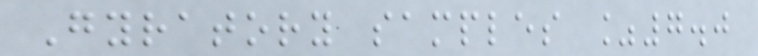Gyratory samples %7.0
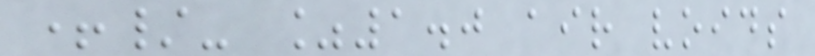+/- %1.0 air voids
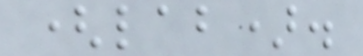(lab).
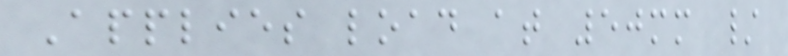Applies load at 50mm /
